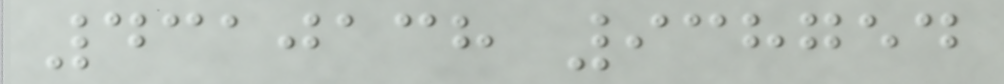4310138 938754
